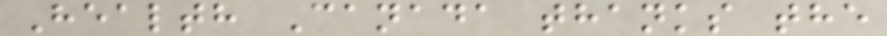Health Canada thanks the
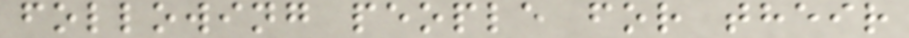following people for their
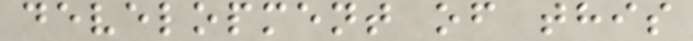development of this
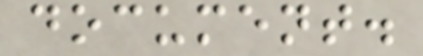document.
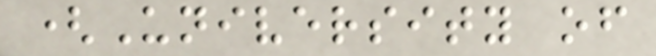(University of
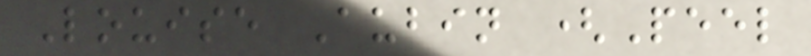Louise Aubin (Peel
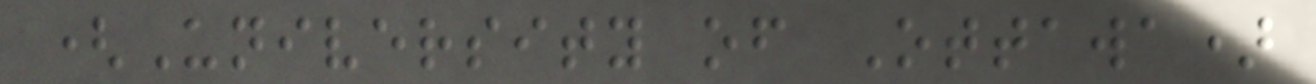(University of Ottawa)
